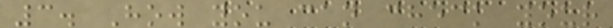3. How you can check your
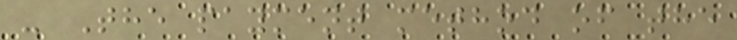- The payment method of the
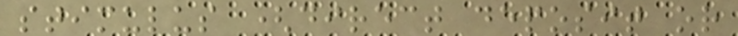stimulus (direct deposit or
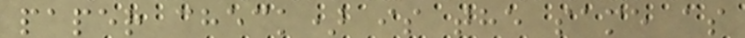paper check) is the same as
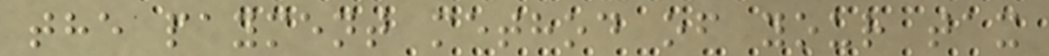the payment method of your tax
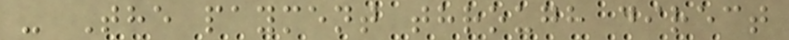- The payment through direct
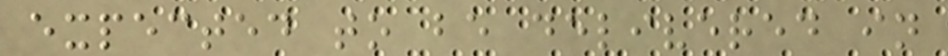expected to be delivered in
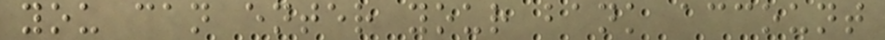you can enter your bank account
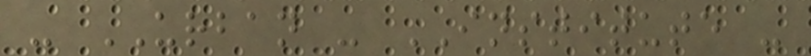- URBAN - INSTITUTE -
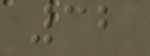32
